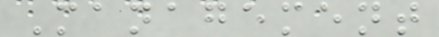Management
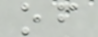of
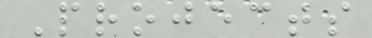Projects
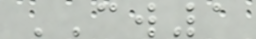CW1
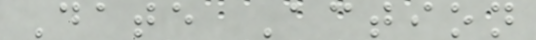Date Action
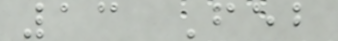13 Feb
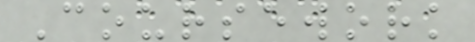Coursework
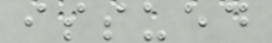issued
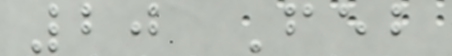20 Feb
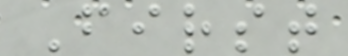First
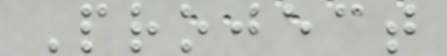Project
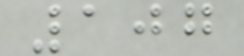107
